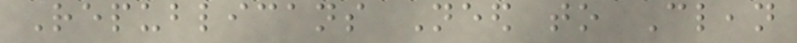Republicans Need to Clean
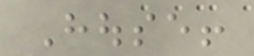House!
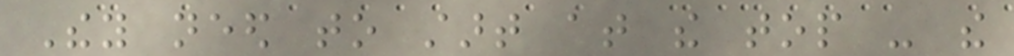They need to start at the top - the
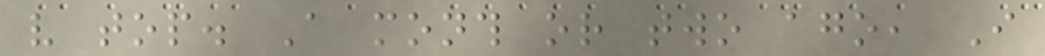very top. A month or two ago, I
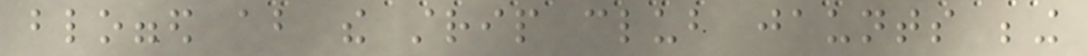blogged about the strip club jaunts being
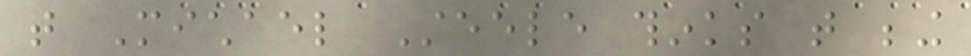that Michael Steele thinks that being
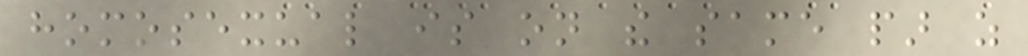homosexual is on the same par as
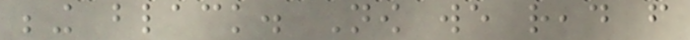being black. Now we read from
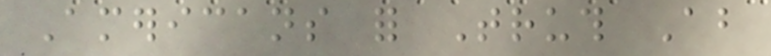Americans for Truth About
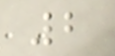2
